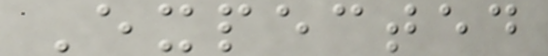Expected
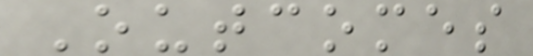Outcomes
